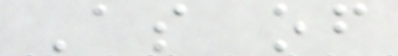As of
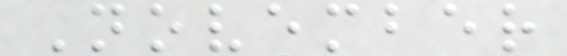November
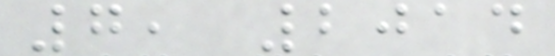7, 2014
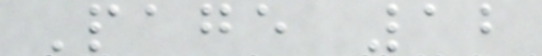Page 12
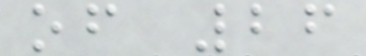of 26
